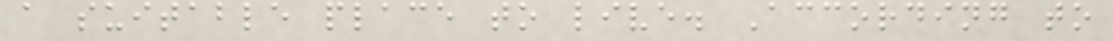a suitable place to live. According to
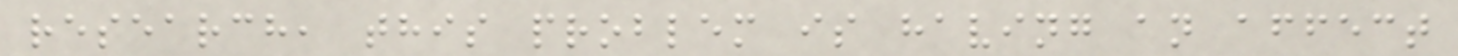research, this problem is having an affect
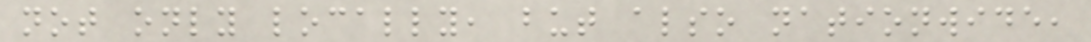not only locally, but also nationwide,
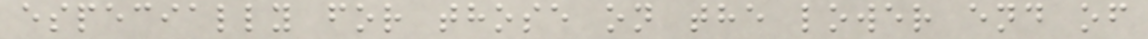especially for those on the lower end of
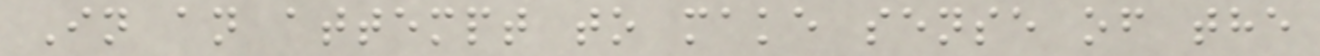In an attempt to make sense of the
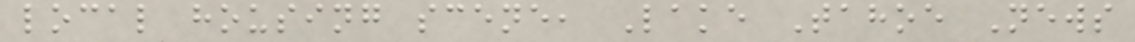local housing scene, Lake Tahoe News
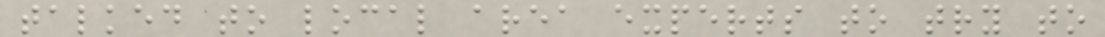talked to local area experts to try to
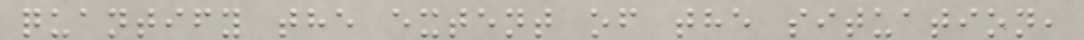quantify the extent of the situation,
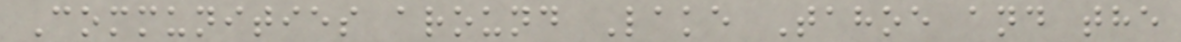Communities around Lake Tahoe and the
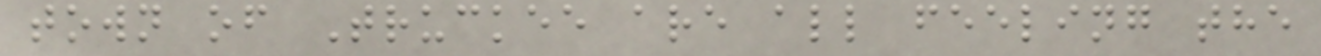town of Truckee are all feeling the
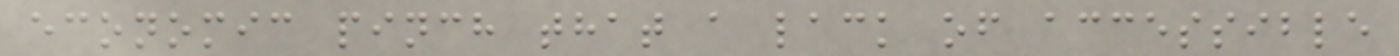economic pinch that a lack of accessible
